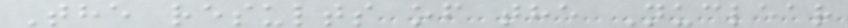The results of the Nuclear
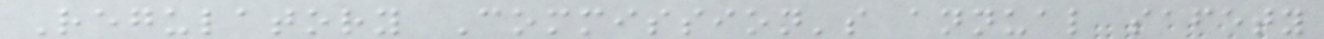Regulatory Commission's annual safety
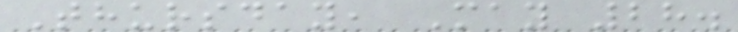Thursday, May 28.
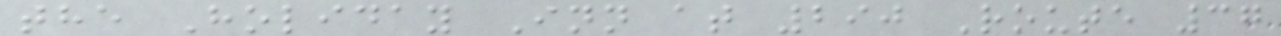the Holiday Inn at 290 Route 37
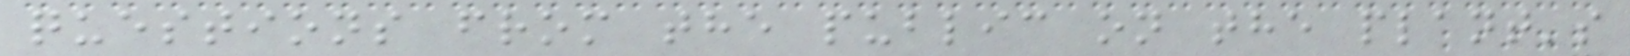questions from the public on the plant's
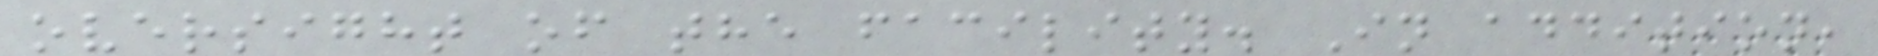oversight of the facility. In addition,
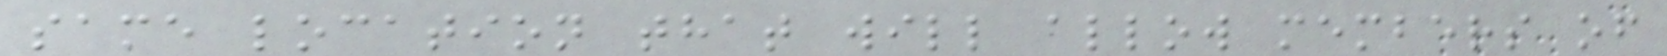same location that will allow members of
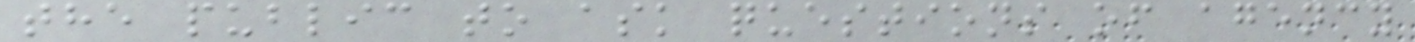the public to ask questions of agency
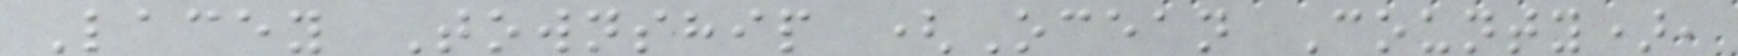Lacey Township (Ocean County),
